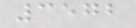3572
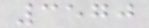3570
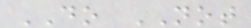DO NOT
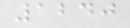1240
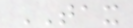TAX
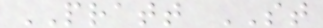PRATT ST
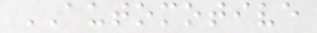AUTOMOTIVE
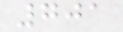701
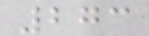273
